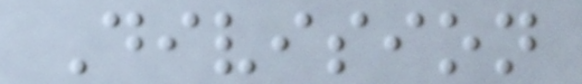Division
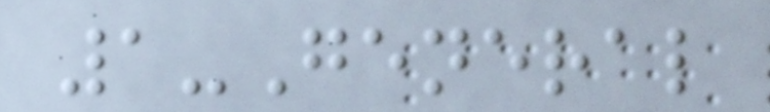1-General
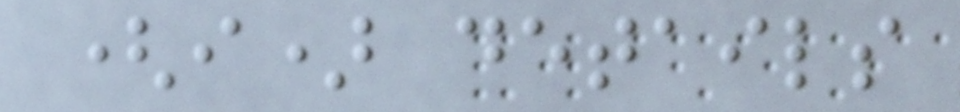(i) details
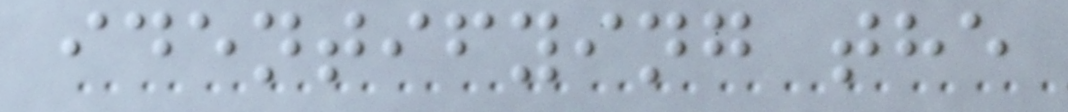identifying the
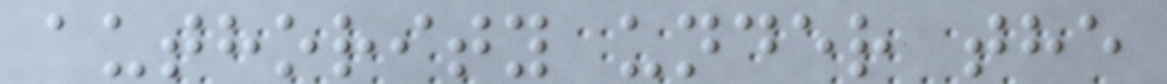authority under the
